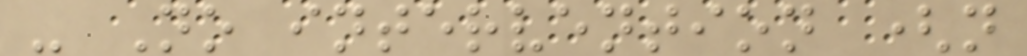- No intervention (n
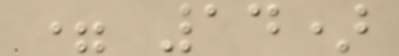= 14)
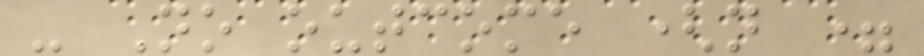- No outcome (n =
